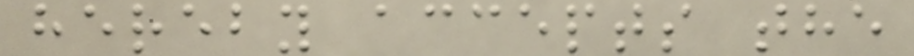hereby accepts the
